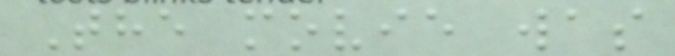The movie was
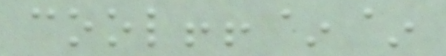cool!!~~
